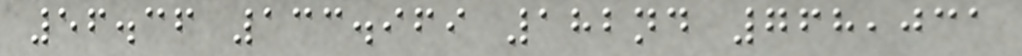56.36 133.969 182nd 768,031
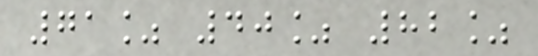71% 40% 82%
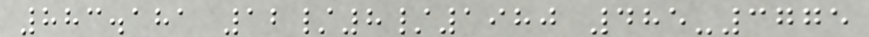883.181 12/8/1980 485-3775
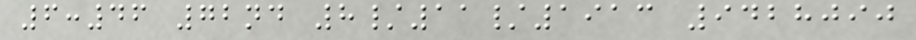6:46 72nd 8/11/1913 9428090
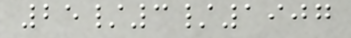25/3/1907
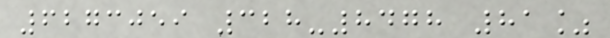6273059 328-8478 81%
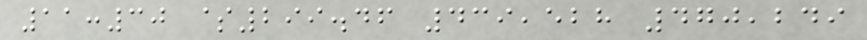11:30 $299.46 439,528 470,249
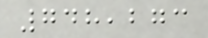748,273
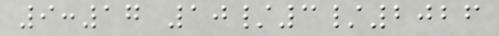9:17 10/3/2026
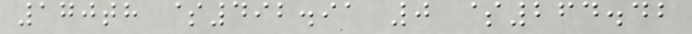170th $492.91 0 $264.42
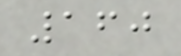160
